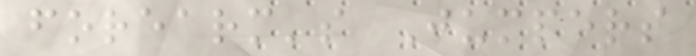forearm's Jumpers
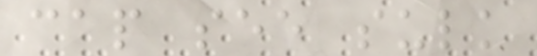cap see sulk
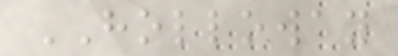HOLLOWAY
